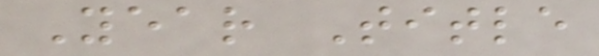Year Title
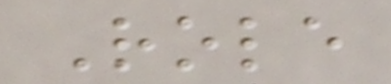Role
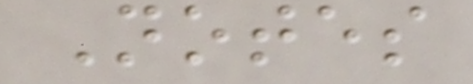Notes
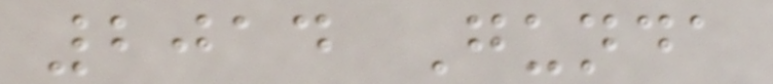2014 Gunda
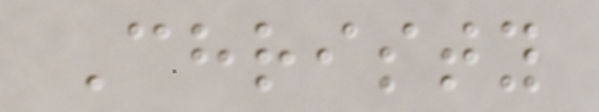Christy
